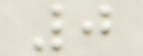0
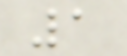1
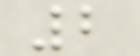2
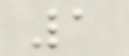1
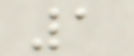1
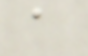a
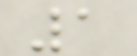1
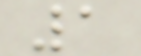1
